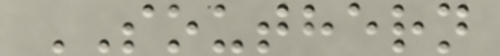SOUTHERN
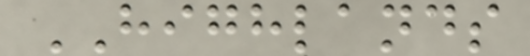HIGHLANDS
